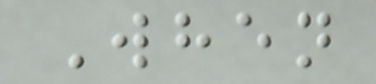When
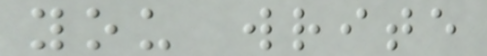you write
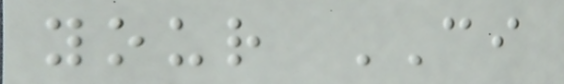your CI
